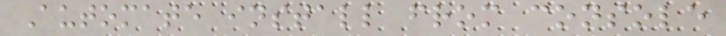Automate install from console
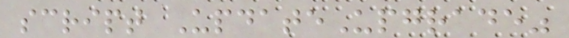script UpdateUpgrade"
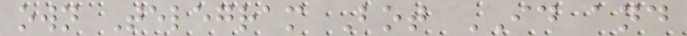own Telegram Bot ID and
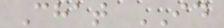Chat ID
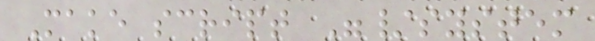Make script "/system
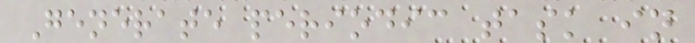Generate periodic task in
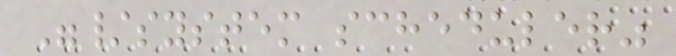"/system scheduler"
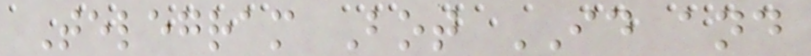Telegram Bot ID and
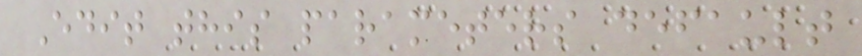Edit this parameters default
